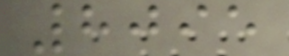8095
